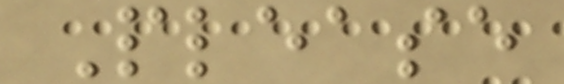Please
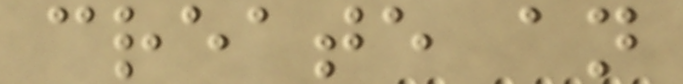create an
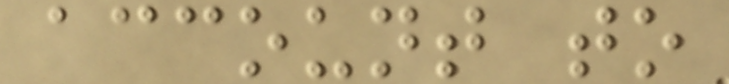account to
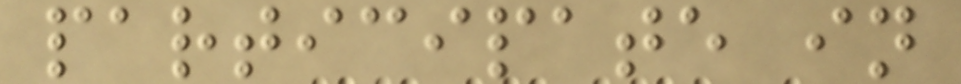participate in
